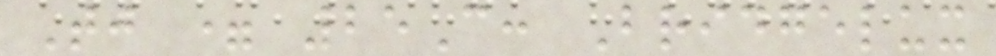Tj = 25C: Bridgelux
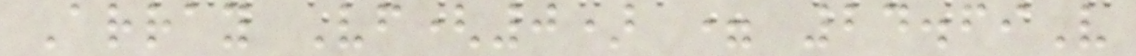Array Vf(0) = 24.69V
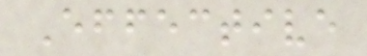Effective
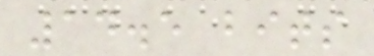14.5 bits
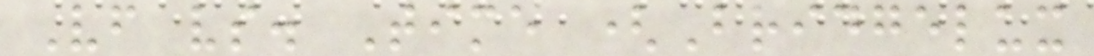Vf vs. Time (Bridgelux
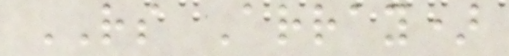RS Array)
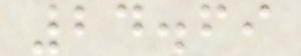24.69
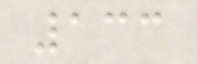133
